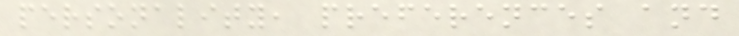personality, preferences and
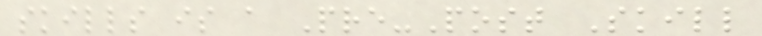skills is a Pre-Post Skill
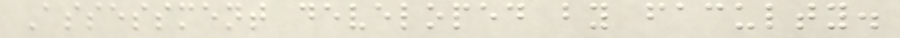Assessment developed by faculty.
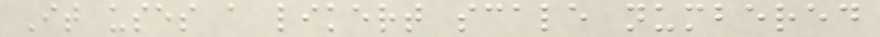It uses a likert scale numbered
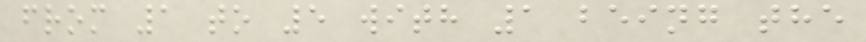from 1 to 5 with 1 being the
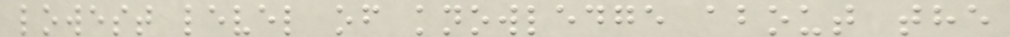lowest level of knowledge about the
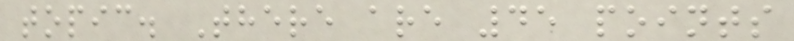topic. There are 45 points
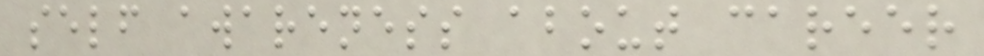self awareness about career
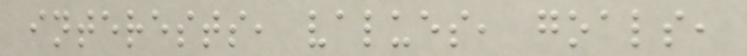interests, values, goals,
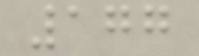177
